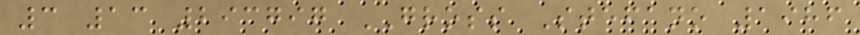3 13 293797 GROSS Stefano 1986
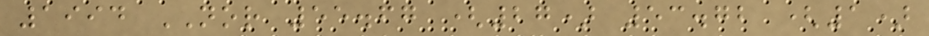1994 NOR 55.67 (27) 53.72 (1)
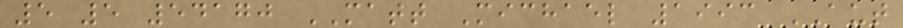5 5 54170 MATT Michael 1993 AUT
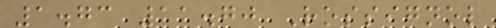1.73 11.70 Rossignol
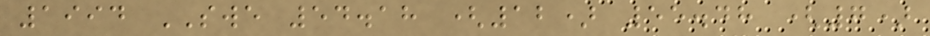1994 SWE 54.18 (12) 55.48 (7)
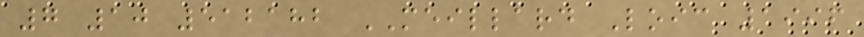7 10 512182 MEILLARD Loic 1996
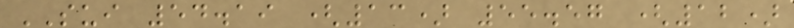SUI 54.19 (13) 55.57 (12)
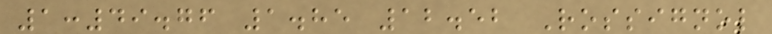1:49.76 1.85 12.52 Rossignol
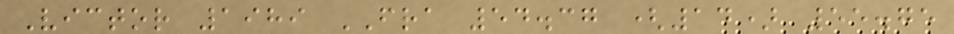Victor 1989 FRA 54.37 (14) 55.75
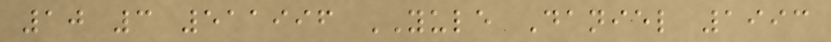10 3 511996 YULE Daniel 1993
